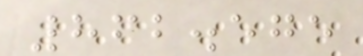862.575
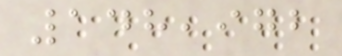148,972
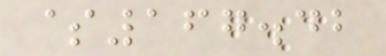$167.42
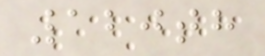120th
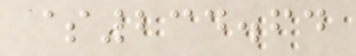$234.64
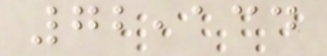72,134
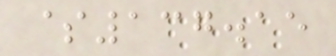$137.15
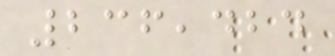236,424
